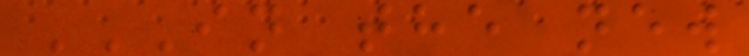IN THE NEW
